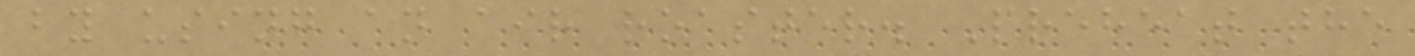by using an air roaster. Preheat the
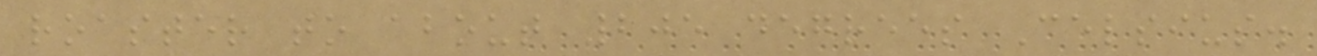roaster to about 205 degrees Celsius.
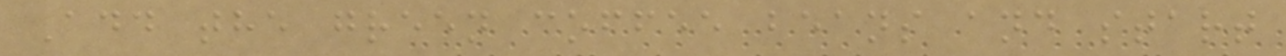Add the green coffee beans and start
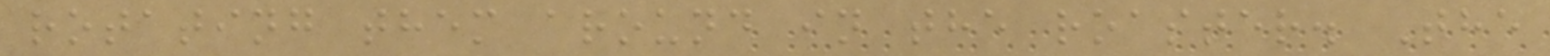rotating them around in the roaster. The
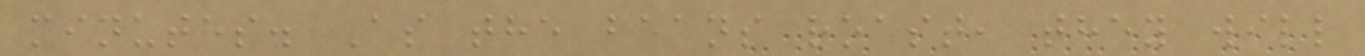minutes. As the beans roast, they will
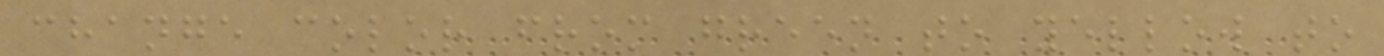change color from green to yellow to
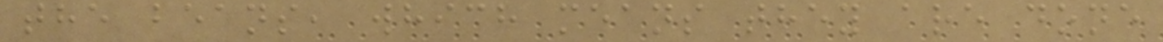the beans, which means they are done
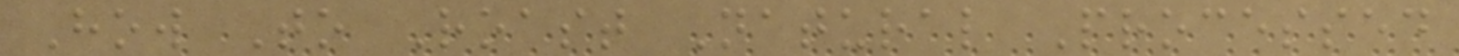How To Roast Natural Processed
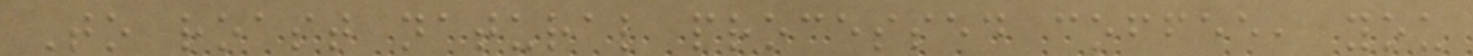To roast natural processed coffee, you
